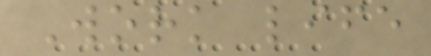Work life
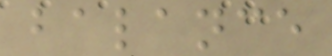balance
